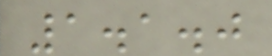1.1.0
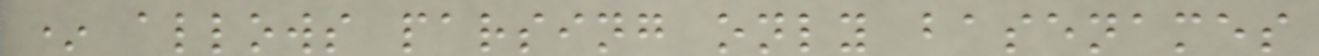* allows parsing only basenames
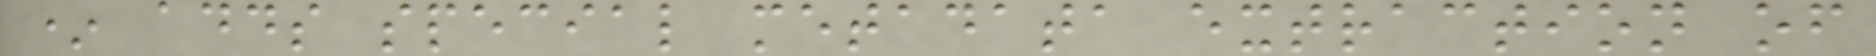* adds special metadata extraction of
